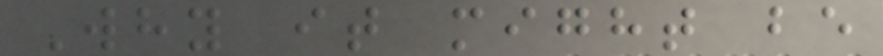Why it might be
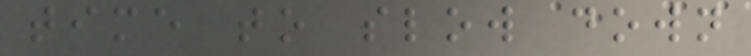time to slow down
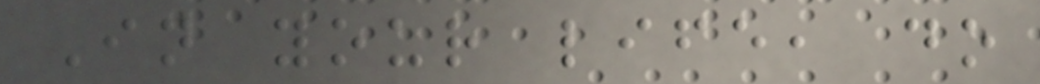In your life, do
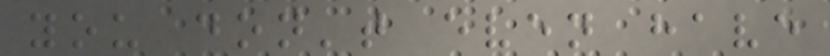you don't even have
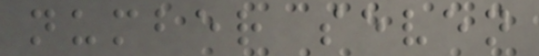number seven
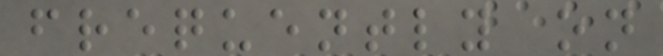frequently on
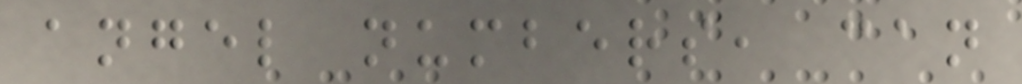angel numbers, can
